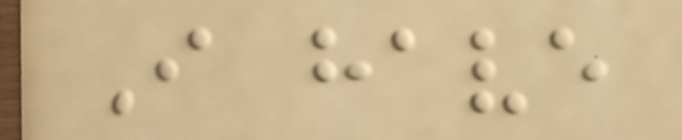I have
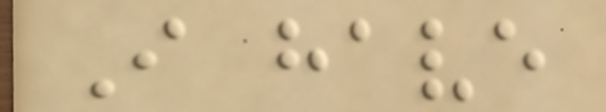I have
